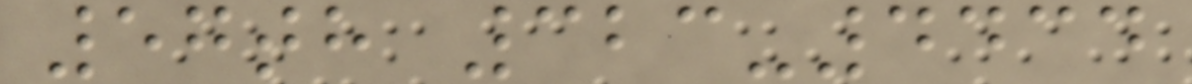57th 323-4434
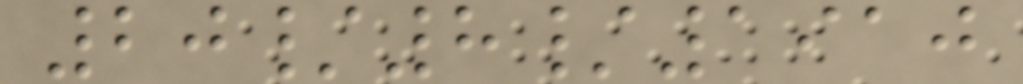20/8/1910
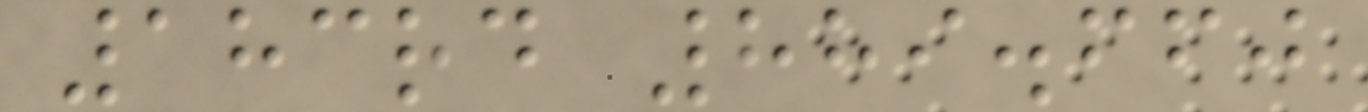183rd 889.660
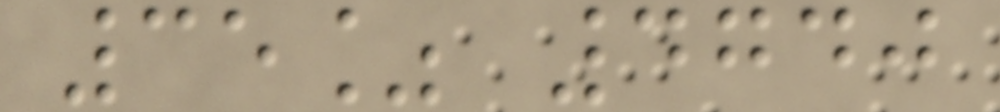35% 4740
